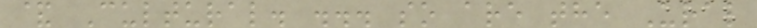& Cultural. ... so are the Ural
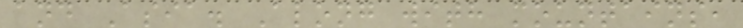and Asia. Along with mountains,
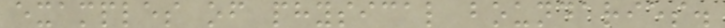examples of physical boundaries.
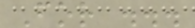For ...
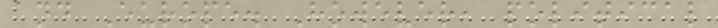and Europe. However, political
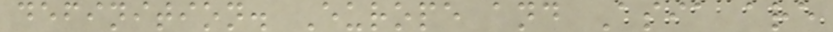definition. Europe and Asia are
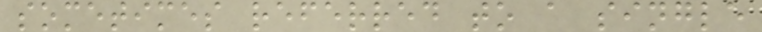sometimes referred to a single
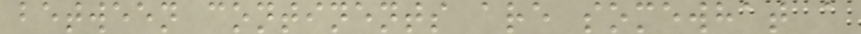between continents are somewhat a
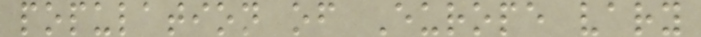population of Europe vary
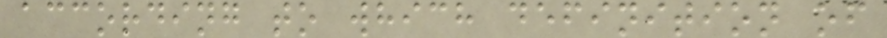according to which definition of
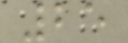25
